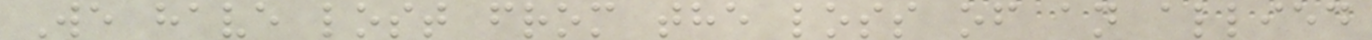We have lost from the loss of an allied
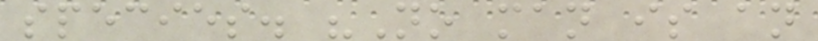species. "No man is an
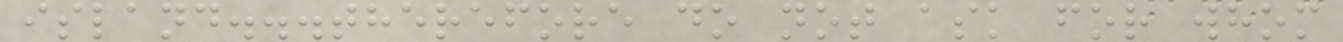island...therefore do not ask for whom
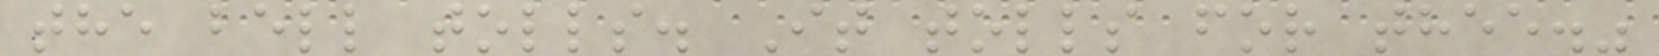the bell tolls. It tolls for thee."
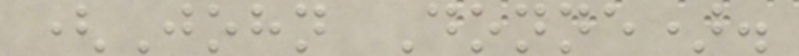(John Donne).
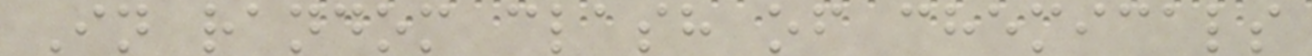In random clash of chemicals
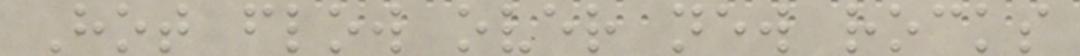Hot flow over new rocks
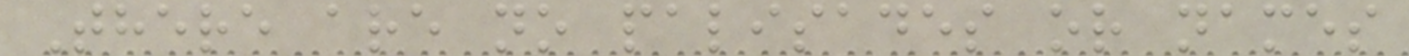There are no palisades or names
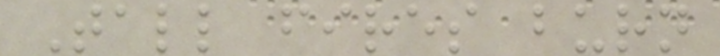Tall fires burn
